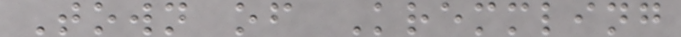Town of Kremmling
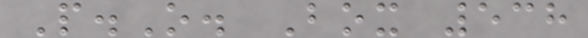P.O. Box 538
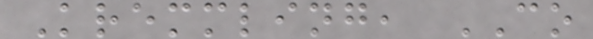Kremmling, CO
